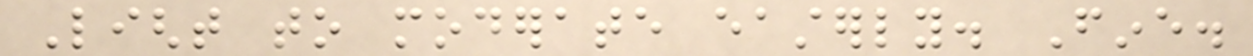Light to moderate easterly. Fine.
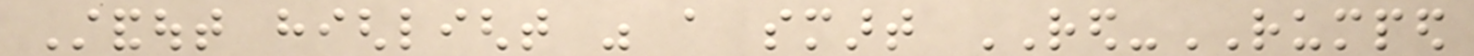Standout highlight was a smart RED-RUMPED
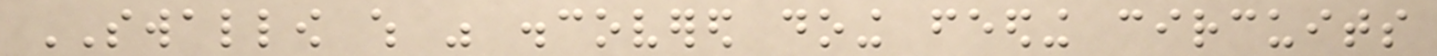SWALLOW which was discovered doing feeding circuits
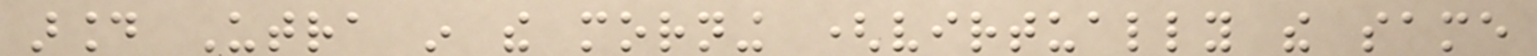around Utra in the morning (virtually the same
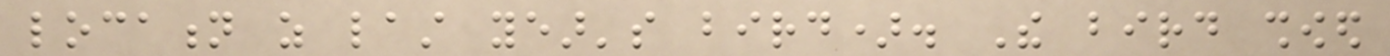location as last year's bird). The bird showed
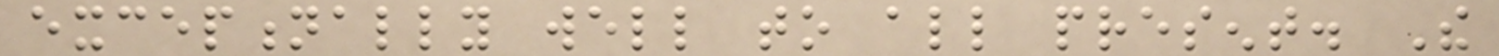exceptionally well to all present. The
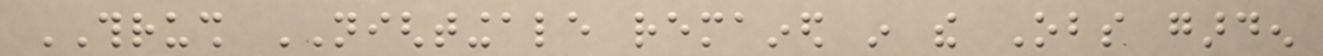THRUSH NIGHTINGALE remained in the Obs garden
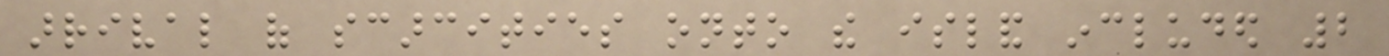arrival of scarcities onto the island included 2
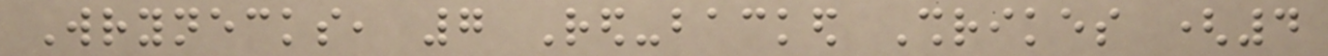Wrynecks, 7 Red-backed Shrikes (4
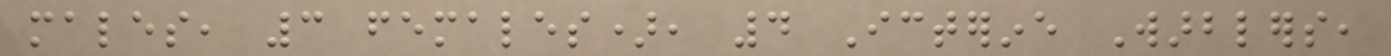males, 3 females), 4 Icterine Warblers,
